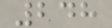248
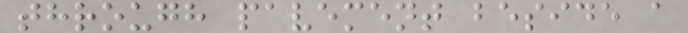through pavement beside a
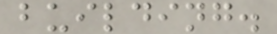building.
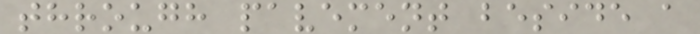through pavement beside a
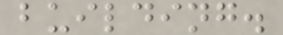building.
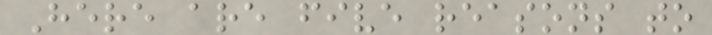Here are five reasons to
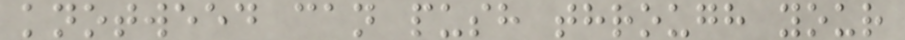knotweed can push through your
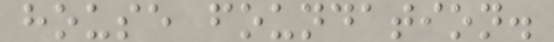house foundation.
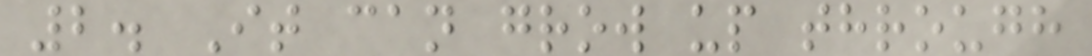2. It can grow up through
